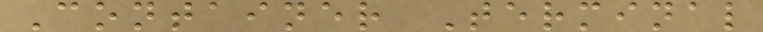Container Terminal
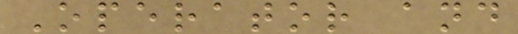Operator and
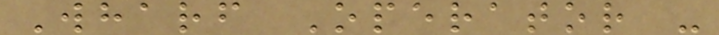Wharf Operator -
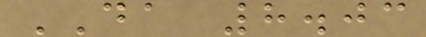DA 8.03
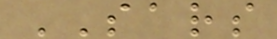SARS
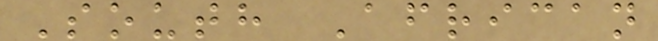South African
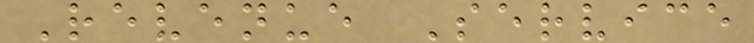Revenue Service
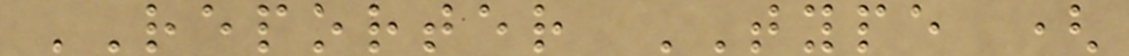REPORTER TYPE (
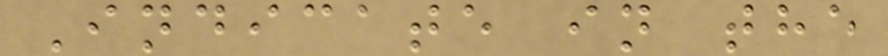Indicate in the
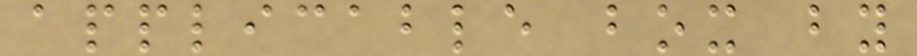applicable box by
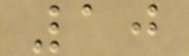10
